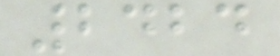2424
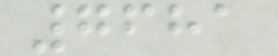7681
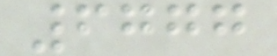6777
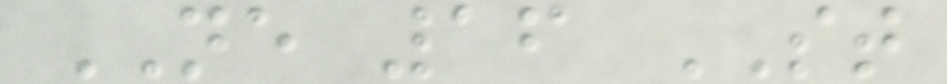NE 16 ST
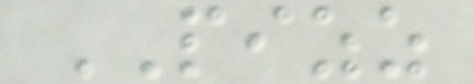PIZZ
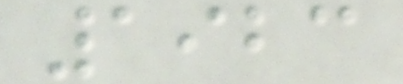1923
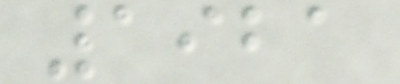1921
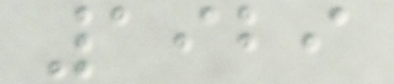1929
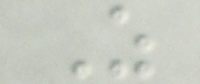Z
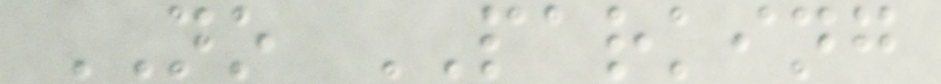NO PARKING
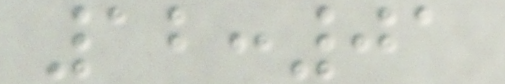12:01
